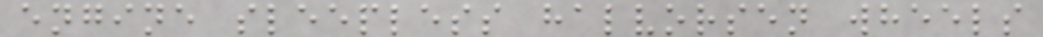engine sleepless halvorsen wheels
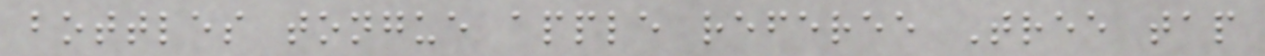bottles tongue apple referee Tree tap
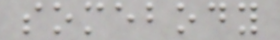somebody
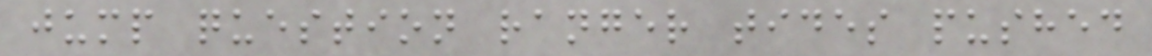jump question ranger tides pushed
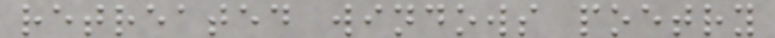retreated windows poetry
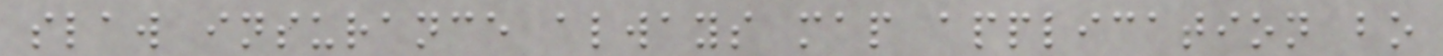slaw insurance always map application bo
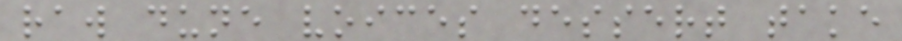raw dune voices dessert take
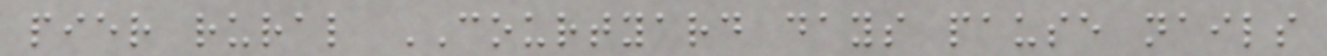pier rural COURTYARD days pause nails
